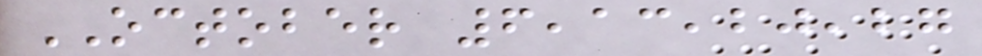OCTOBER 6,13,20,27
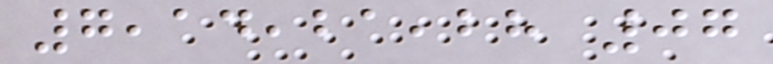7,14,21,28 07
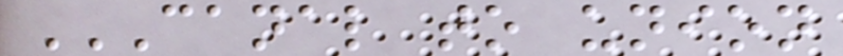CANAL TO UNION
